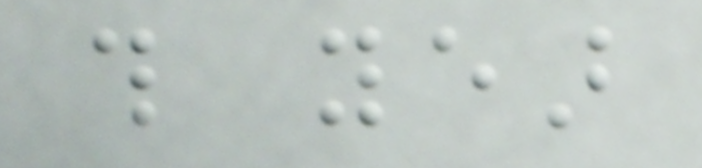this year
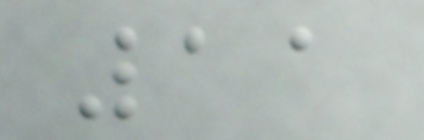11
